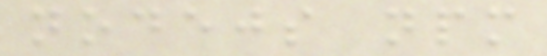nodejs npm
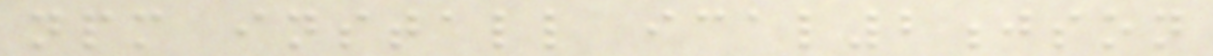npm install ical2json
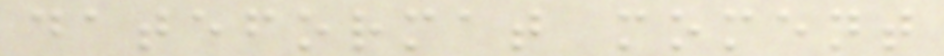dateformat moment
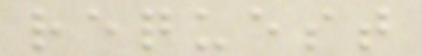request
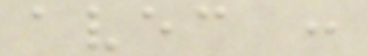avec :
